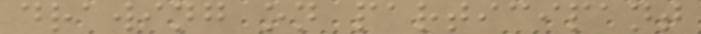drawing on participant
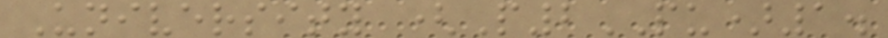University (P2PU)1.
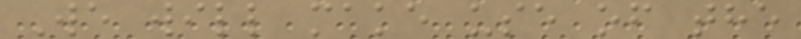We will make use of the
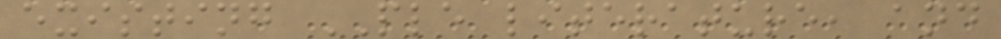existing PLE literature, and
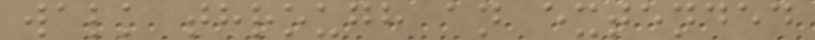walk through an extended
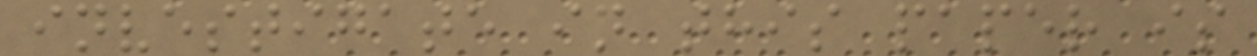investigate in this paper is
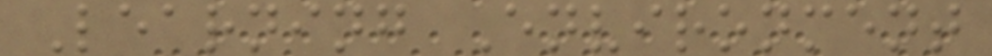Learning Environment
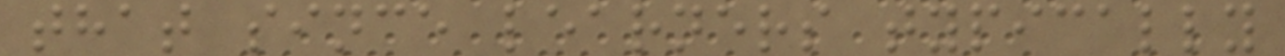that since learners typically
